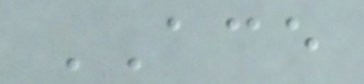ACE
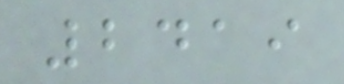2419
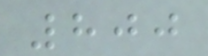800
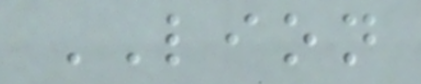LION
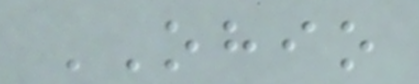OHIO
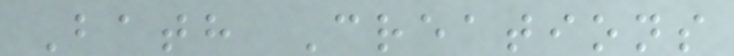Bath Creations
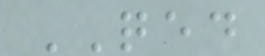QED
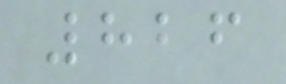826
